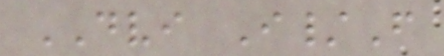DVI I/F
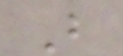B
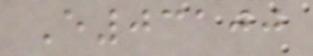E03100
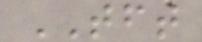TFT
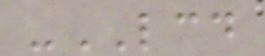-LCD
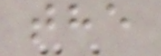the
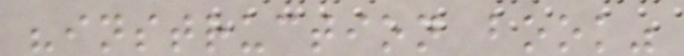"instruction book"
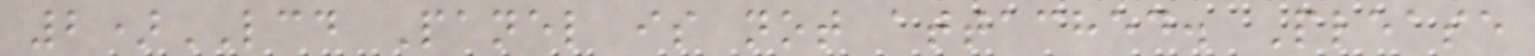2)LCD Panel is not attached. Please
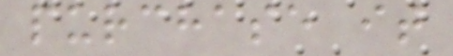purchase it
